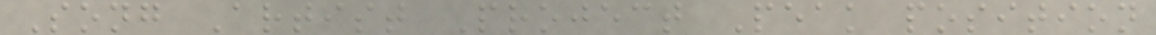Song Artist Project Peak position
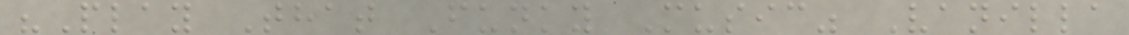"Play That Funky Music" Vanilla
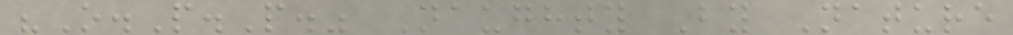"O.P.P." Naughty By Nature
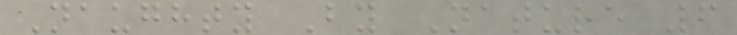Naughty By Nature 6
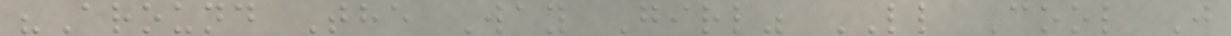"Around The Way Girl" LL Cool J
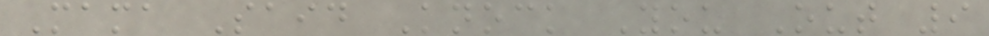Mama Said Knock You Out 9
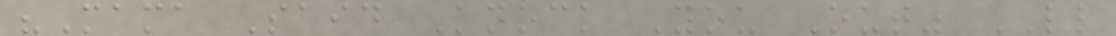"Mama Said Knock You Out" LL
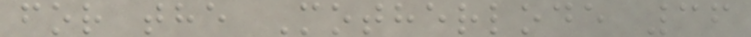for the Motherlode 36
